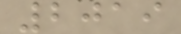2019
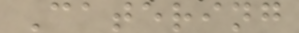Catering
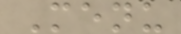Menu
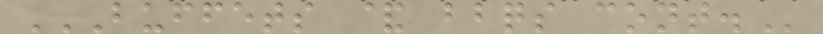BUFFETS & BBQS CONT.
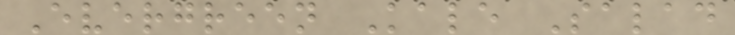Evergreen Kale Salad
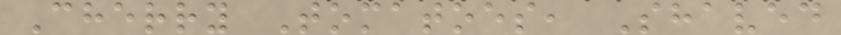Cherry Tomatoes, Shaved
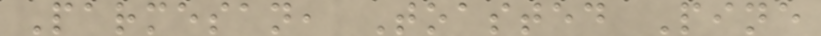Parmesan, Toasted Pine
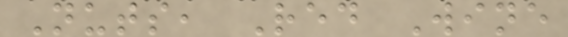Nuts, Red Wine
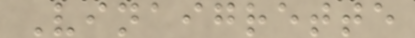Vinaigrette
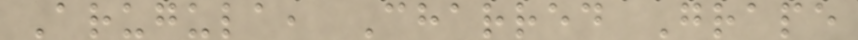Arugula, Charred Grape
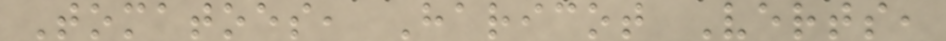Tomatoes, Haricot Verts,
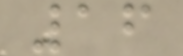16
